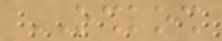OSHKOSH
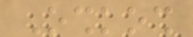Oshkosh
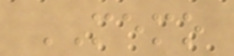MEMO
